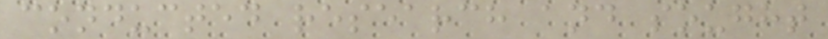conducted research and sought
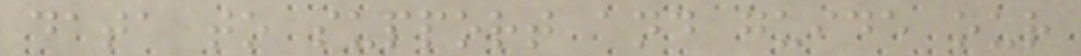data to support and guide our
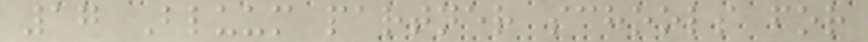17 Bluum partner schools for
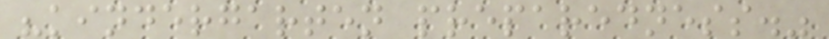"kindergarten preparedness."
